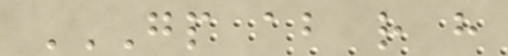GP AB R H
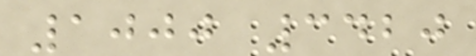1000 3420
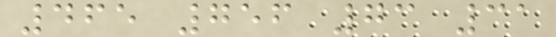465 756 73 31
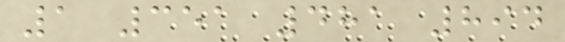1 351 481 894
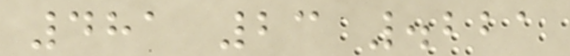481 23 .221
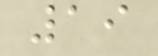19
